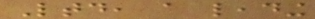Ltd, a leading
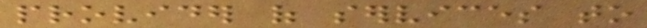provider of services to
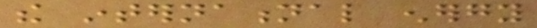the international energy
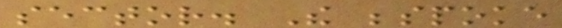sector. The bespoke
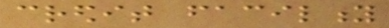credit facility
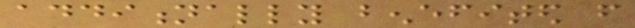additionally benefited from
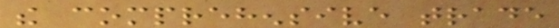the comprehensive trade
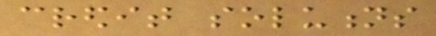credit solutions
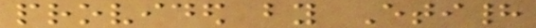provided by Etihad
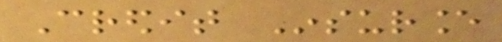Credit Insurance
